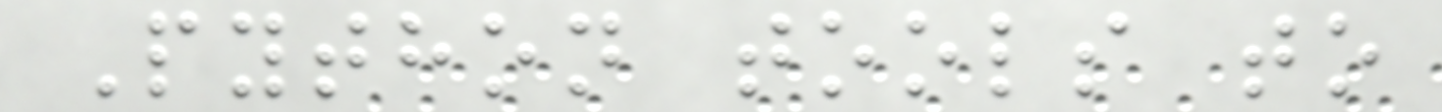Python tools to
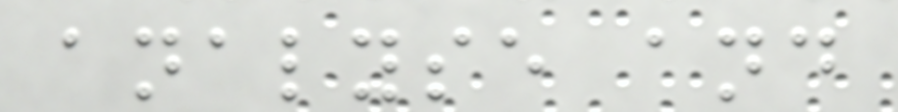analyse and
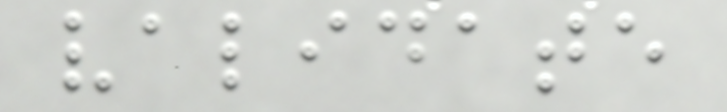validate
